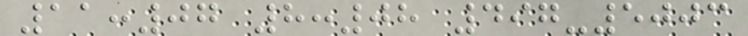11:07 8:08 497-5003
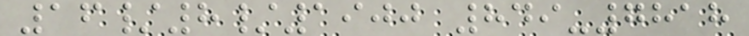16/8/1900 849-7818
